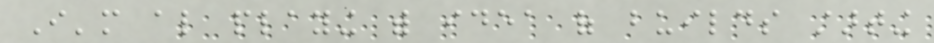I'm also playing with idea of builds starting
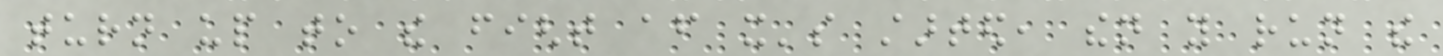turn up to the fight after it's started, then you run the
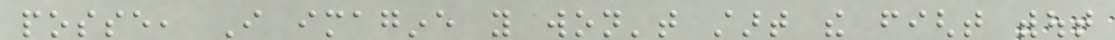posse, I imagine you won't start the fight without
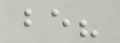be?
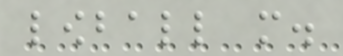lowball more.
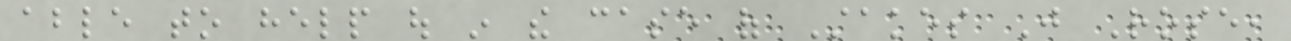able to help out in the case of Stakes Just Rose,
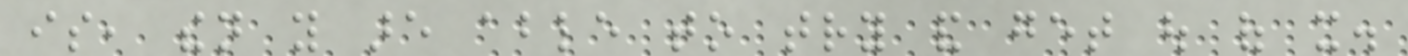is, then you are able to try and get out of it.
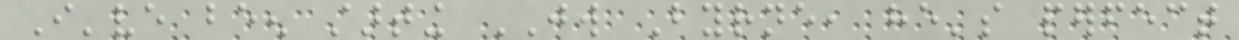I've been starting JW Byrne, he's perfect
